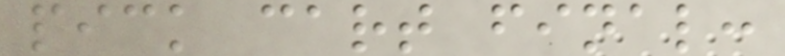pick cart final:
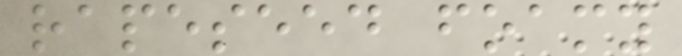rapeseed foamy
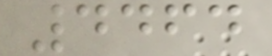4464
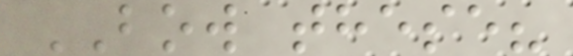BOW these?
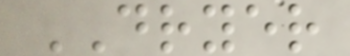DRYER
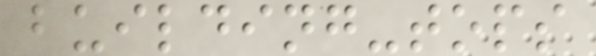building-tops
